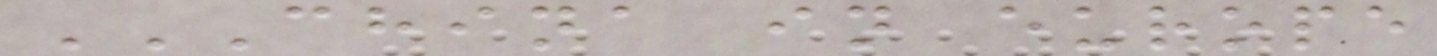CHINA IN EUROPE
